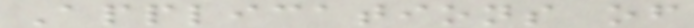Applications of
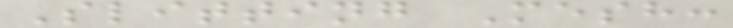Slitting Mesh:
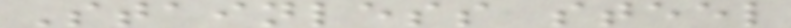Stainless steel
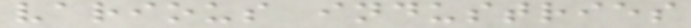various industries
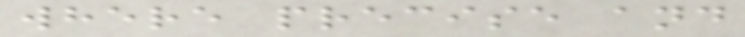where precise and
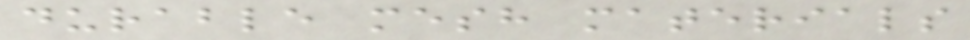durable mesh materials
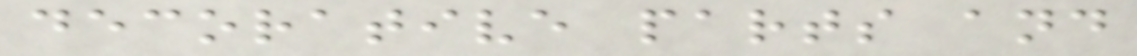decorative parts and
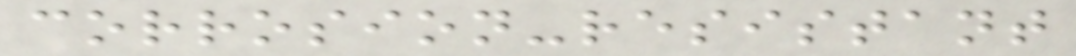corrosion-resistant
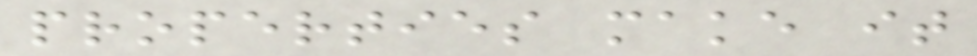properties make it
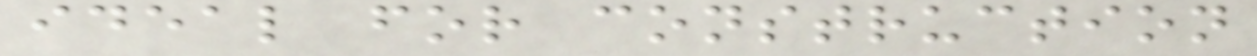ideal for construction
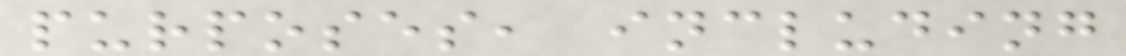purposes, including
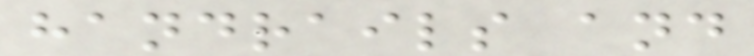handrails and
